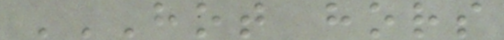HOT HORS
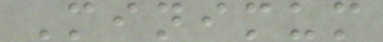Minimum
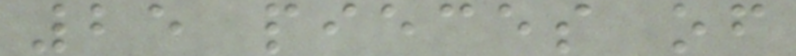25 pieces of
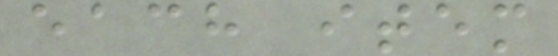each item
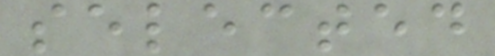selected
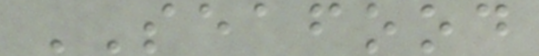SEAFOOD
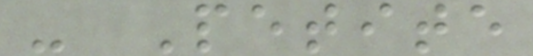- Petite
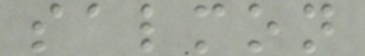salmon
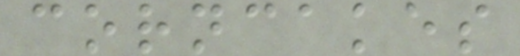corncakes
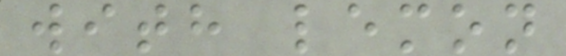with lemon
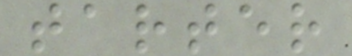tarter
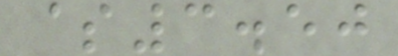$3.50
